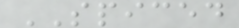SPICED
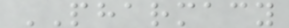PHARMACY
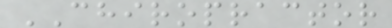CHIROPRACTOR
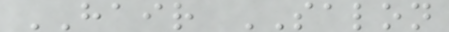HAIR SALON
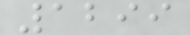1299
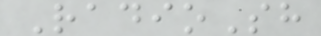RadioSh
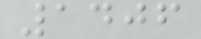1406
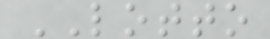LOTTO
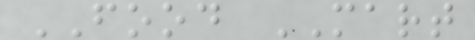FOOD MART
